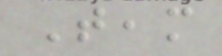Team
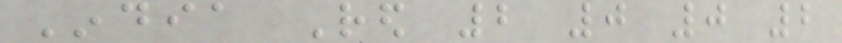India Red 2 0 0 2
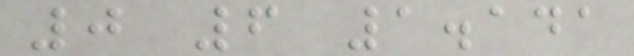0 6 1.141
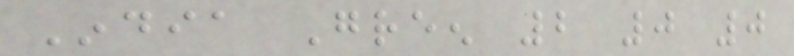India Green 2 0 0
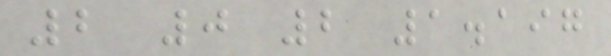2 0 2 1.197
